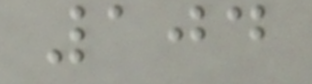104
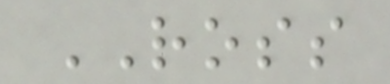ROSS
